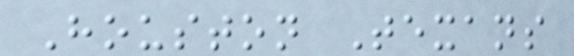Houston Texans
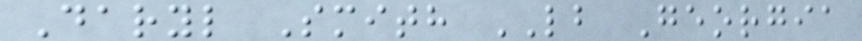Daryl Smith LB Georgia
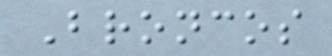Broncos
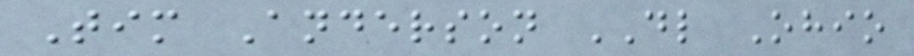Tim Anderson DL Ohio
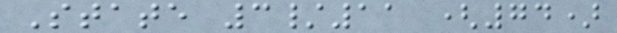State 3/11 (74)
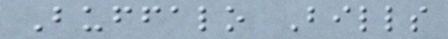Buffalo Bills
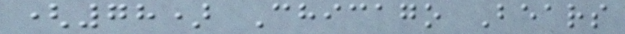(78) Chicago Bears
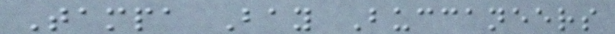Tampa Bay Buccaneers
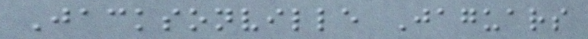Jacksonville Jaguars
